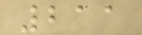211
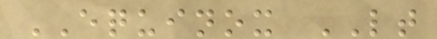EQUINOX LT
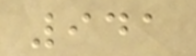941
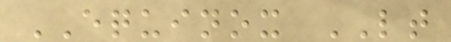EQUINOX LT
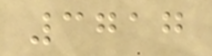3717
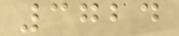3724
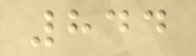844
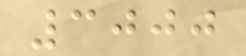3000
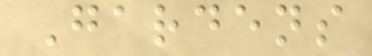Gardens
